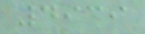4939
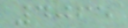4065
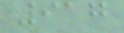917
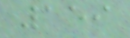159
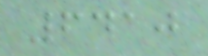6410
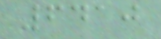6410
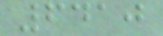6410
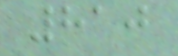810
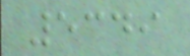5349
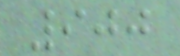900
